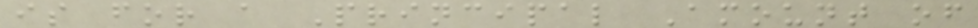is for a Principal Amount of
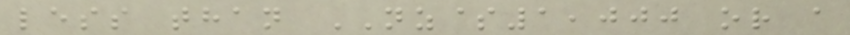less than NZ$1,000 or a
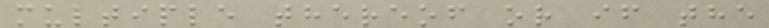multiple thereof or if the
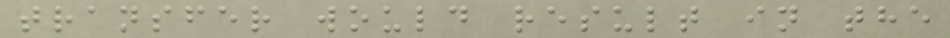transfer would result in the
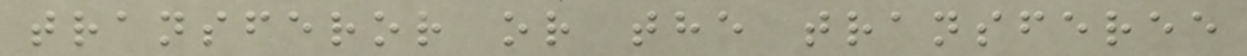transferor or the transferee
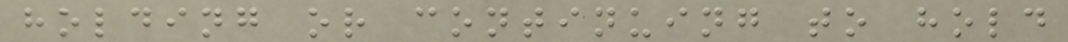holding or continuing to hold
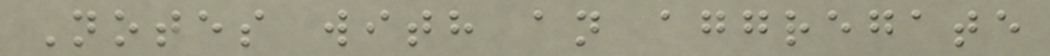Notes with an aggregate
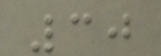30
